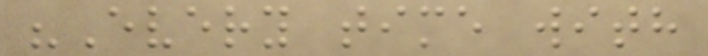"Every time with
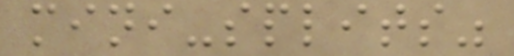mini-splits"
